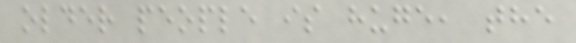older people is huge, the
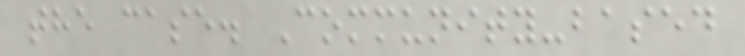the case. Community-based
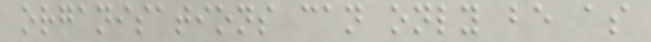organisations can only be as
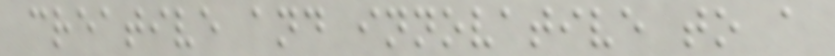creative and innovative to a
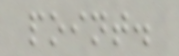point.
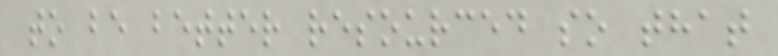to be better resourced so that
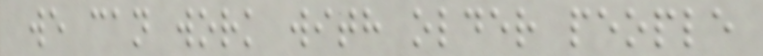we can work with older people
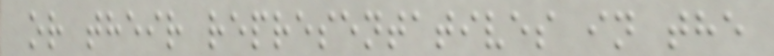or their representatives in the
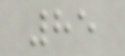85
